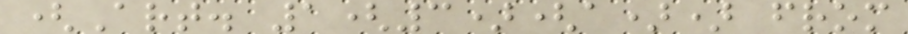(Art. 1(3)(a)) from
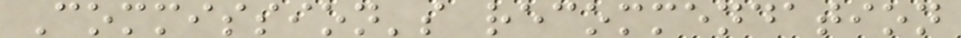Commission's recommendation
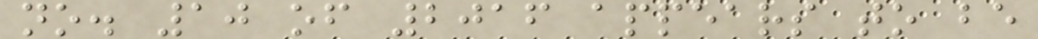no. 10 of 2016 appears to be
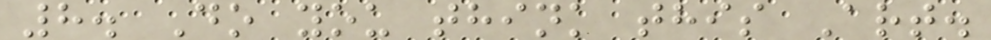8. Do you think this Art.
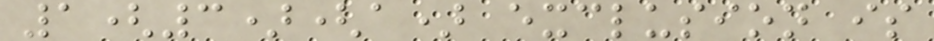1(3)(a) exclusion is
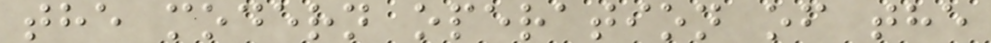the modern operation of the
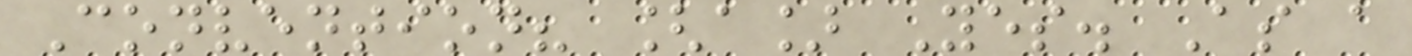Convention? [a] Yes. As a
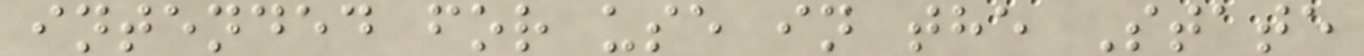intended for use in the State
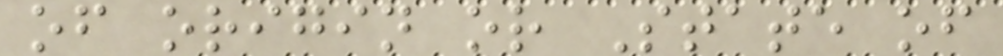of origin or State of
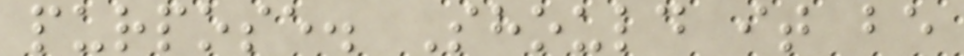purpose. Should it be
